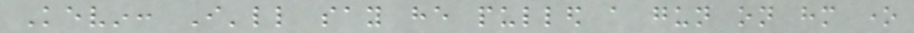Kevin: I'll say he pulled a gun on him one
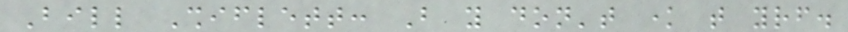Bill Shiflett: But you don't know that yourself.
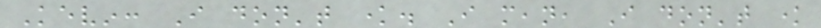Kevin: I don't know. I mean, I don't know
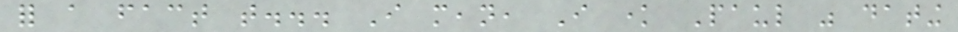for a fact that... I mean, I know Paul was dating
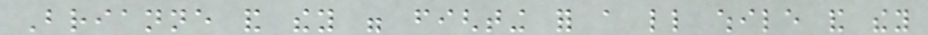Brianne and they were fighting for a little while and they
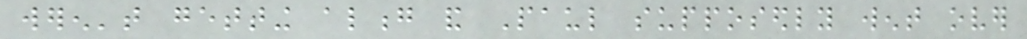weren't getting along and Paul supposedly went over
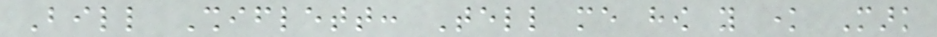Bill Shiflett: Tell me how you know Mark
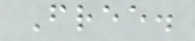Free.
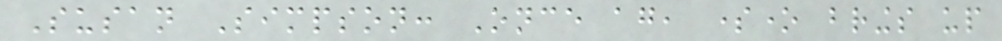Susan Simpson: Once again, someone brings up
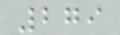279
